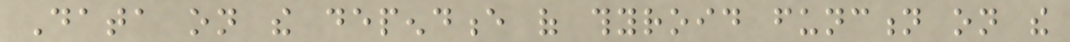Data on the dependence of thyroid function on the
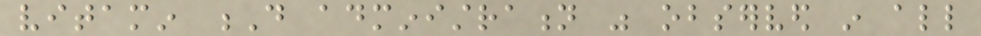vitamin D administration was observed in all
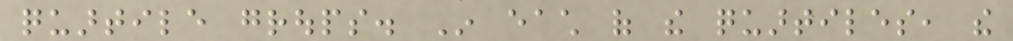quartile groups. In each of the quartiles, the
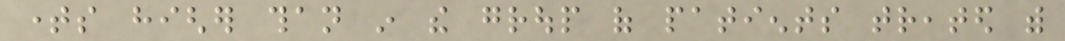times higher than in the group of patients treated with
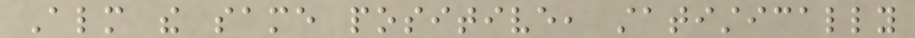Almost the same positive, statistically
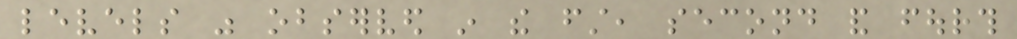levels was observed in the first, second and fourth
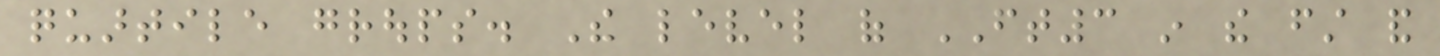quartile groups. The level of FT3 in the first and
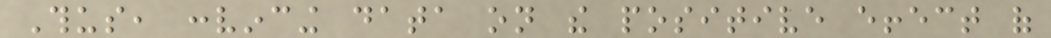Thus, convincing data on the positive effect of
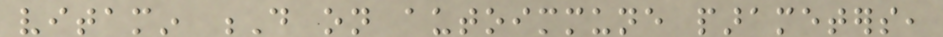vitamin D on autoimmune parameters,
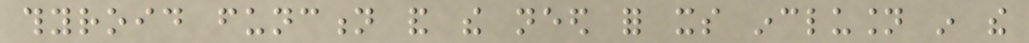thyroid function and the need for its inclusion in the
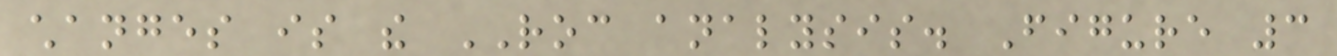changes is the ROC analysis. Figure 3
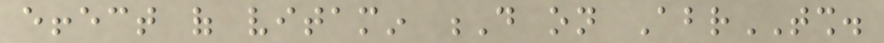effect of vitamin D on AbrTSH.
